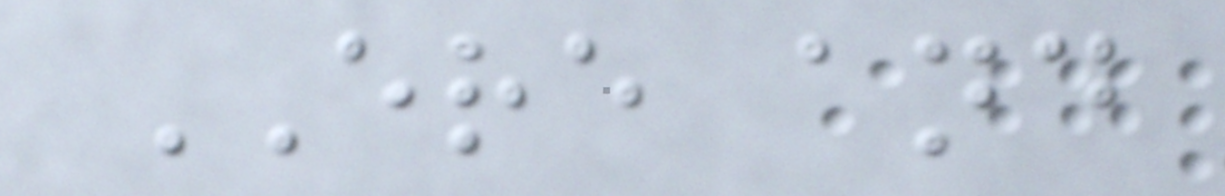ERE and
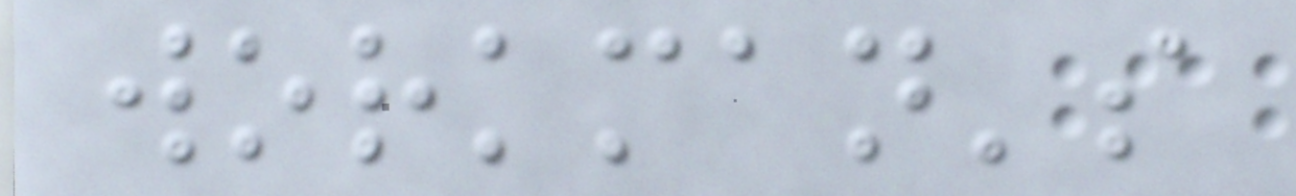workman's
